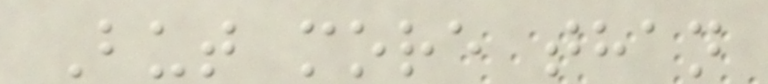But more than
